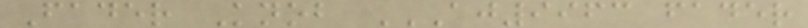Fader Knob AJ9963 FADER
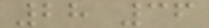28 36
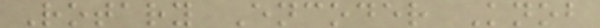Rotary Encoder Knob
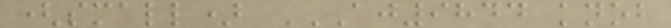(small) AJ9844 KNOB
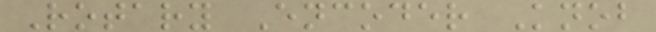Rotary Encoder Knob
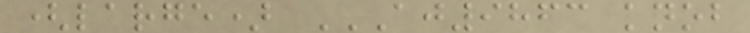(large) AJ9863 KNOB
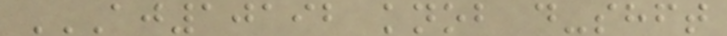AJ10192 KNOB D-SHFT
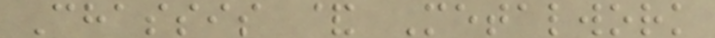Chassis & Metalwork
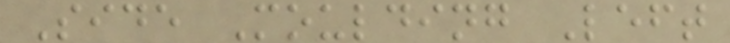Side Moulding Left
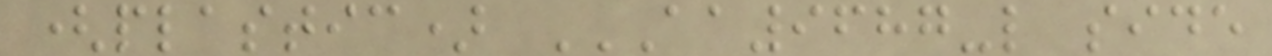(plastic) AA9687-L SIDE
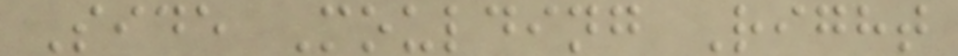Side Moulding Right
